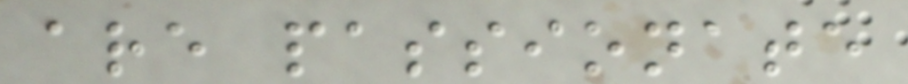are passionate
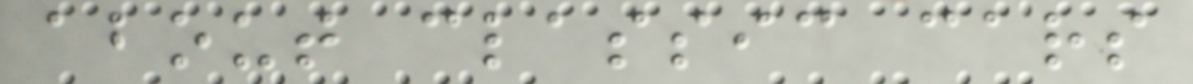about classic cars
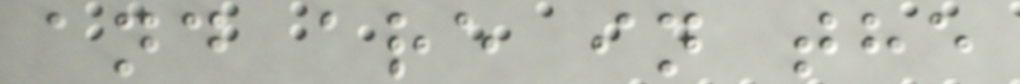and are in the
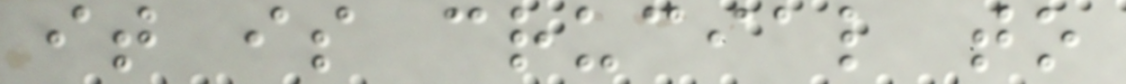it is crucial to
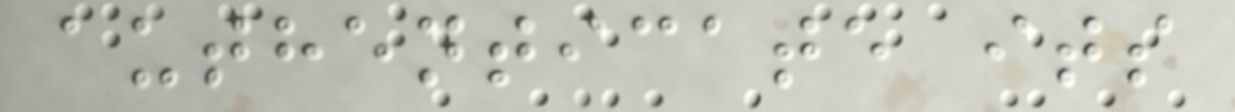authenticate its
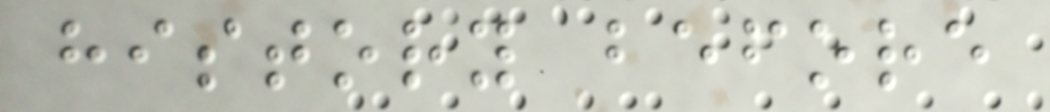history before
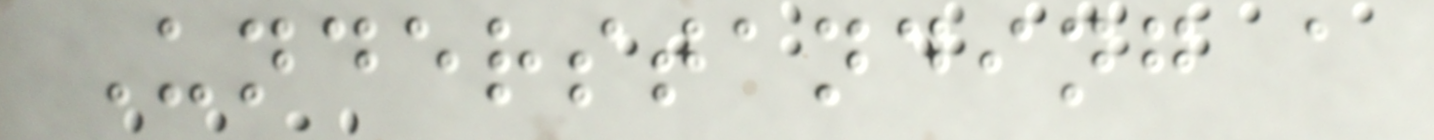Understanding a
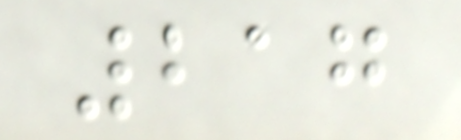217
